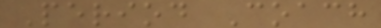Period Coach
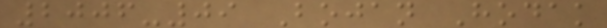2006-09 Bojan Hodak
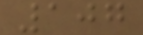107
